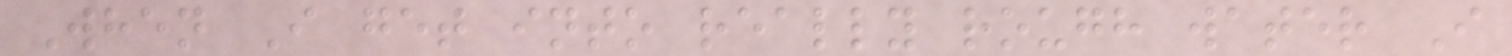When I get into really rough water I
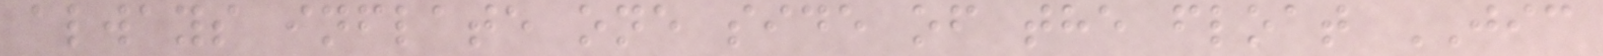always inflate one side of the float JIC
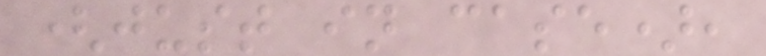(just in case),
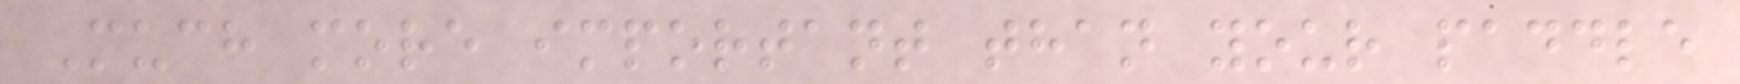Much more important than your paddle
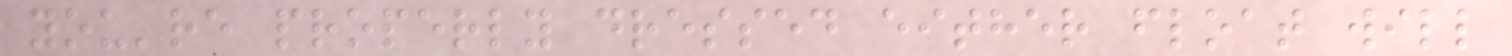you're properly dressed either float will
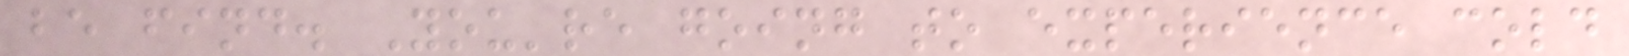be find. You're going to experience cold
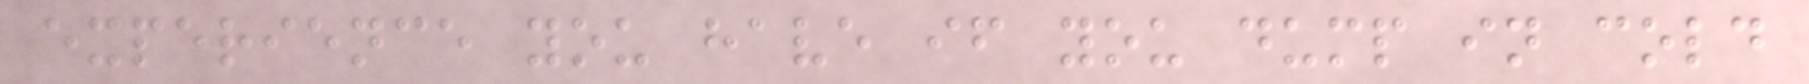experience you have if you dump in cold
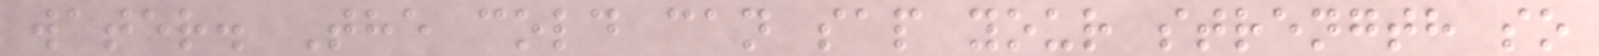water. The cold can sap your strength so
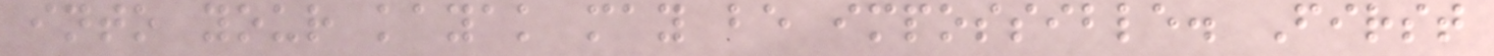into your kayak may be impossible. First
